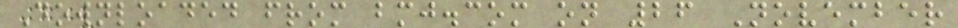Downloaded from bmj.com on 26 November
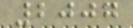2007
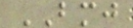BMJ
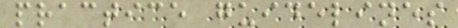practice guidelines
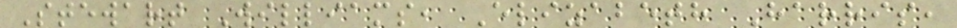Stewart Williams, Elizabeth Harris,
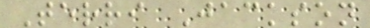Terri Jackson
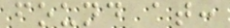found at:
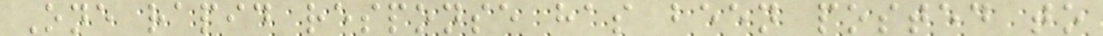One rapid response has been posted to
